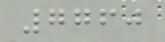7760
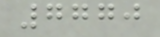7770
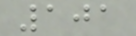101
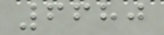6680
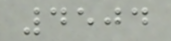4504
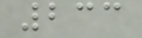233
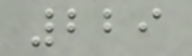229
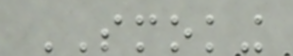SMOKING
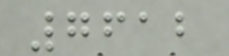7612
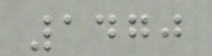1470
